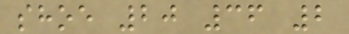shoe 20 36 2
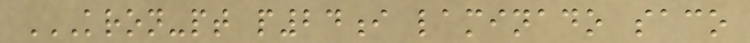KRON-PT P24I LAMINADO SACO
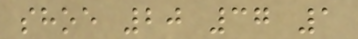shoe 20 37 1
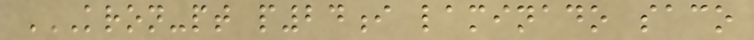KRON-PT P24I LAMINADO SACO
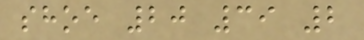shoe 20 39 2
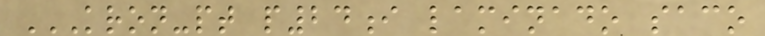KRON-PT P24I LAMINADO SACO
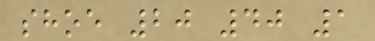shoe 20 40 1
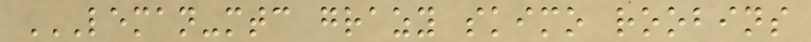LEMAN-MTC GRAZY SKIMO ROOBINS
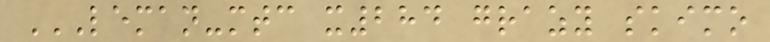LEMAN-MTC X284 GRAZY SKIMO
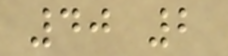40 2
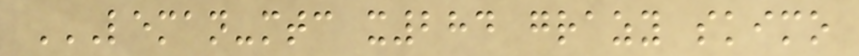LEMAN-MTC X284 GRAZY SKIMO
